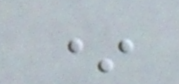*
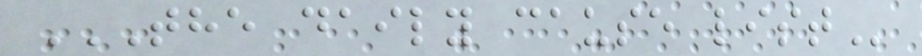THE DAILY CAUSE LIST
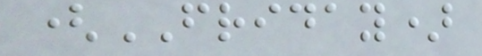(FRIDAY)
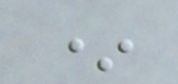*
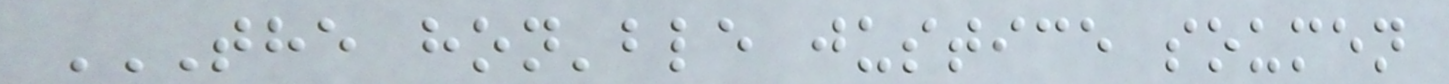THE HON'BLE JUSTICE SOUMEN
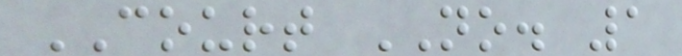COURT NO. 1
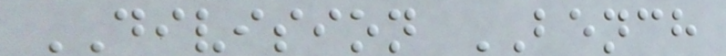DIVISION BENCH
